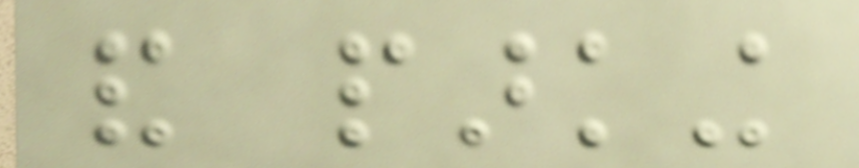and parking
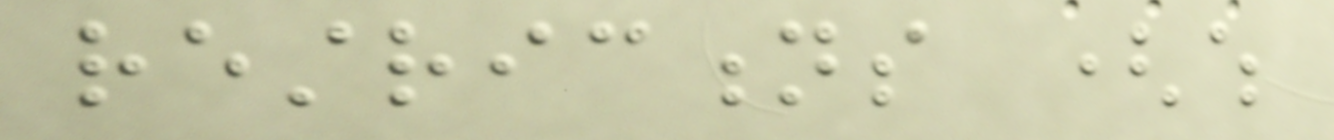restrictions (which
